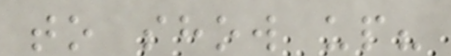to show up?
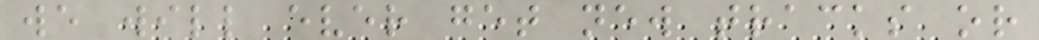we will ever get new tracks or
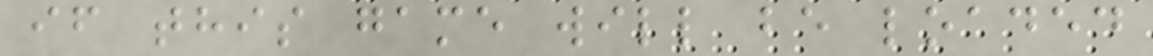if this game will be loaded
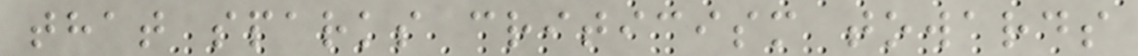that sparks criticism towards
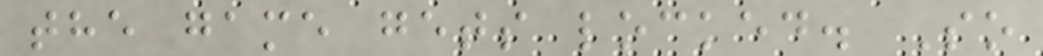the game gets locked. So
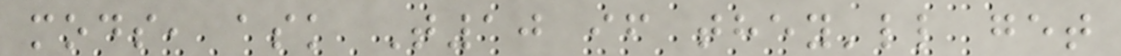mods, ask T10 if they'll get
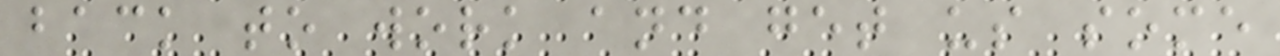back to work and get us some
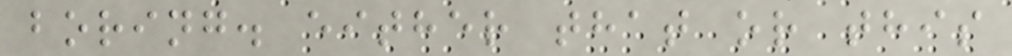boring. either that or this
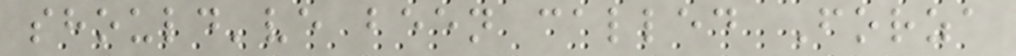should've been called Forza
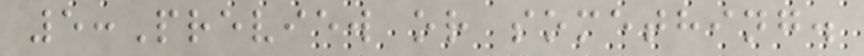5:Preview or something.
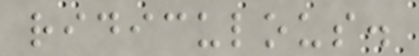ridiculous.
